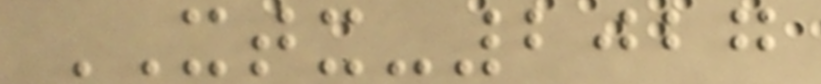XTX-2027
